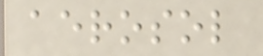aerosol
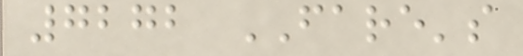7272 FARE's
